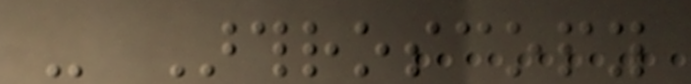- Arthroscopy
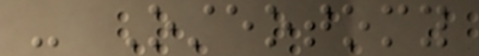- Osteotomy
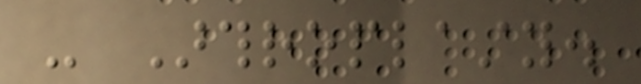- Arthroplasty.
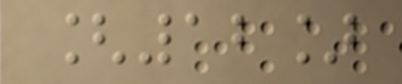[12]
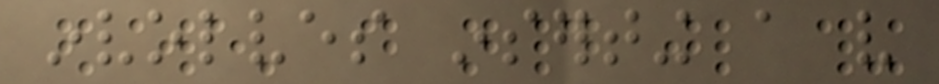involves inserting a very
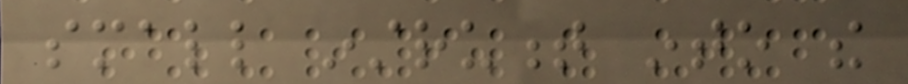small instrument into the
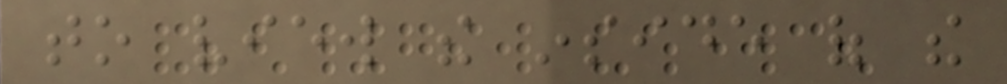to view the inside of the
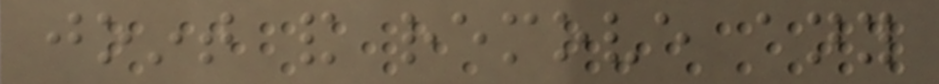joint and remove any
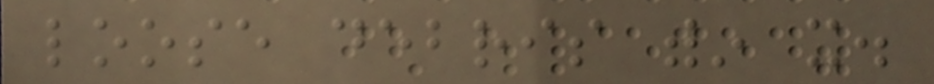loose debris within it.
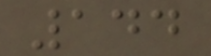144
